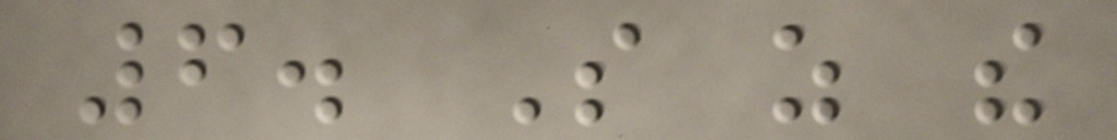6. So as the
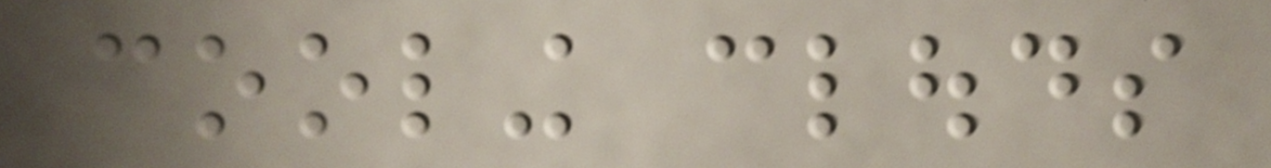cooling clouds
